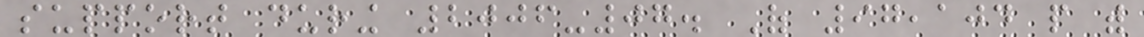support during 2006-07. Of 97,104 people with
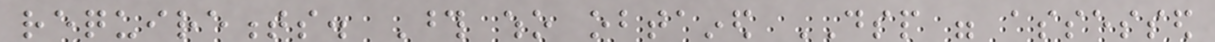requirements. Those who obtained DSP were assessed
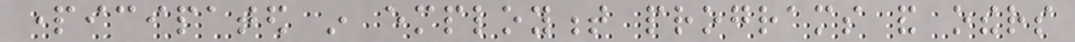participated in employment programs and others
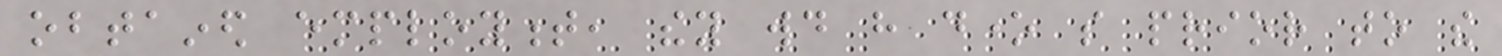obtained employment, they would have done so prior to the
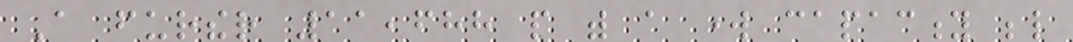A further 11,688 people with a work capacity below
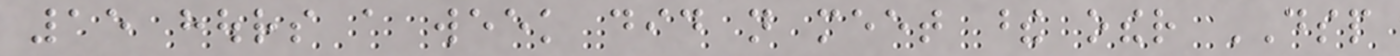15 hours a week did not meet these other DSP
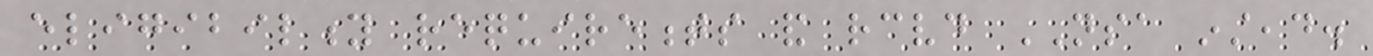eligibility requirements and received NSA instead.
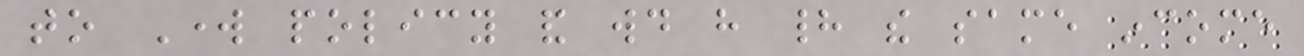to Work policy and would have had the same income
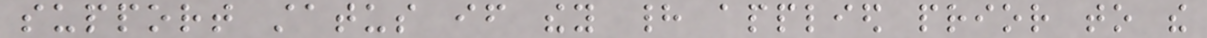support status if they had applied prior to the
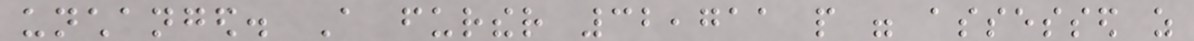unchanged. A further 32,711 people were assessed as
